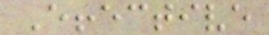Effective
